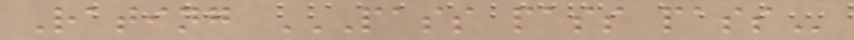Rating PASS PASS PASS
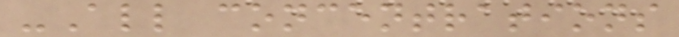-All concentrations
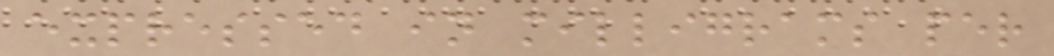expressed in milligrams per
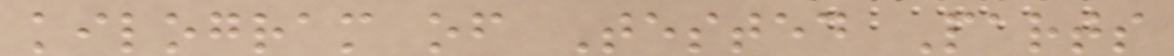kilogram of Tested Parts
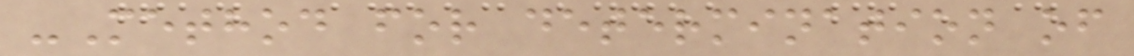-Method for determination of
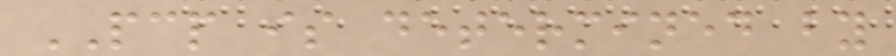PCP is determined by
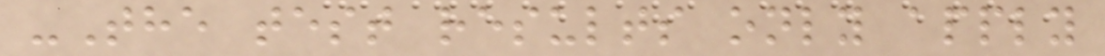-The test results only apply
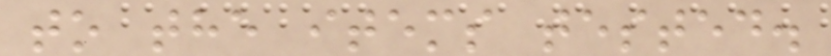to the items tested.
